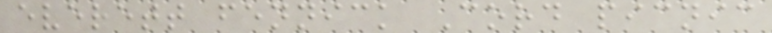everett fennick Cord picnic
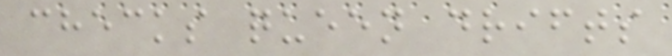checks queen drifts
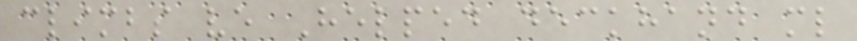climbs ve Helped deckhand ml
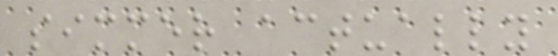simmer actually
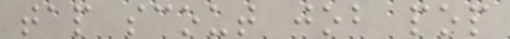tap scout job pop
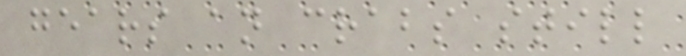gears an crabs still
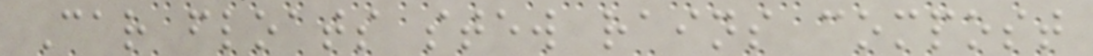Car floats stew rains compost
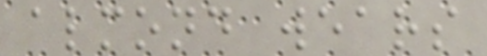almond wears
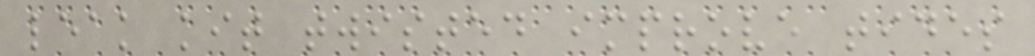leak kit twisted improve tides
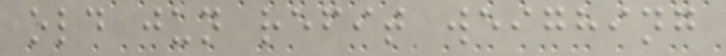old jun refit weighing
